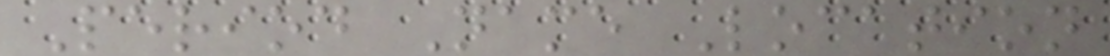Period Name Location
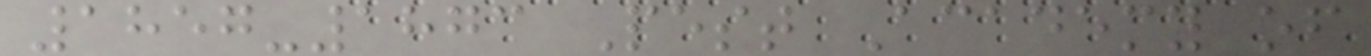1857-1873 Pest Academy of
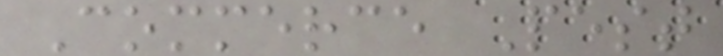Commerce Pest
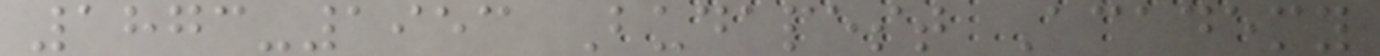1873-1953 Budapest Academy
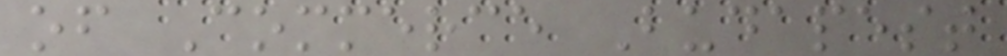of Commerce Budapest
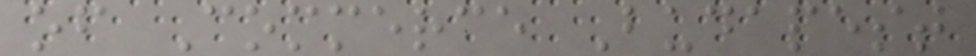of Commerce Budapest
